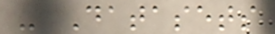- Datasets
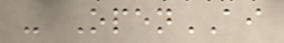- OpenAI
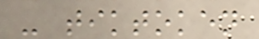- tiktoken
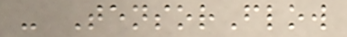- TensorFlow
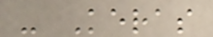- Keras
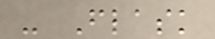- Flask
